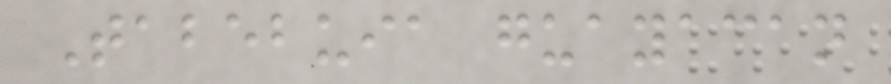Tabebuia guayacan
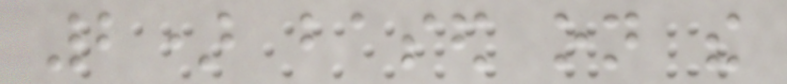2) based on the
